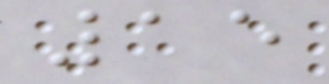15
